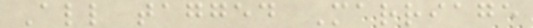All tagged Marriage
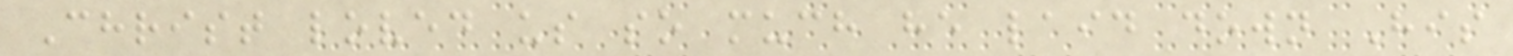Christ loved us so much he laid down His
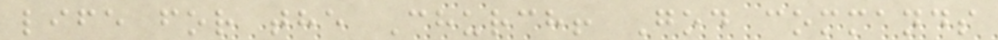life for the Church! God commands
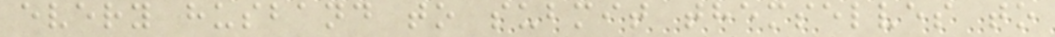every husband to submit themselves to
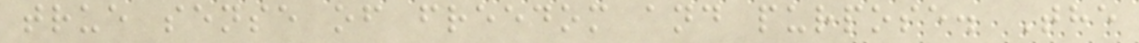true sense of freedom and purpose. The
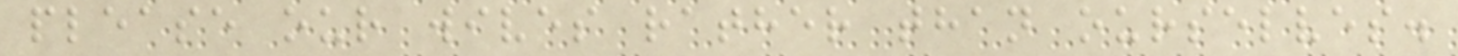please our wives rather than ourselves.
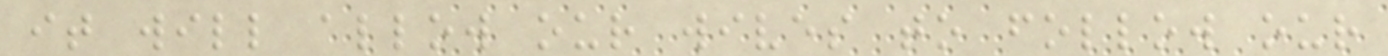it will allow our wives to follow our
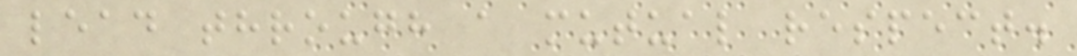lead through a mutual respect.
